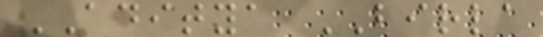ADITYA BIRLA
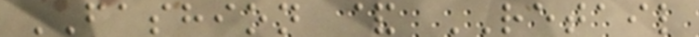FASHION & RETAIL
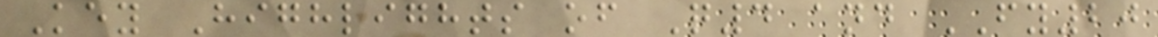Key Highlights of Q4 and FY20
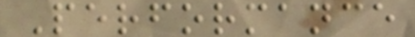Performance
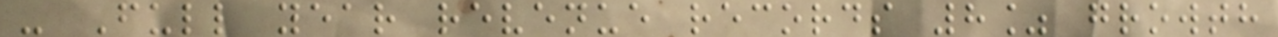- Full year revenue records 8% growth
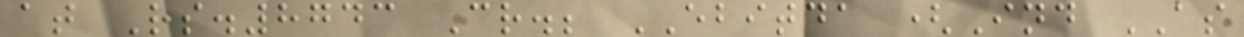at Rs.8743 Cr.; EBITDA (Ind AS
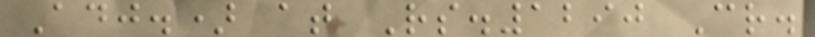Adj.) at Rs.1290 Cr.
